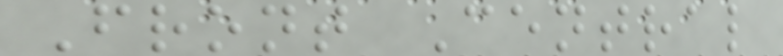Front Central
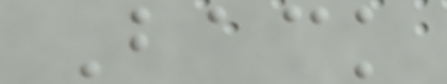Back
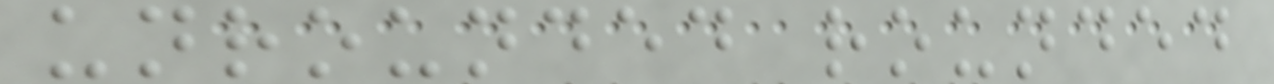unrounded rounded
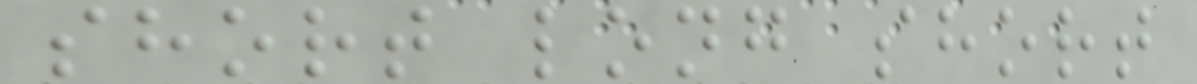short long short
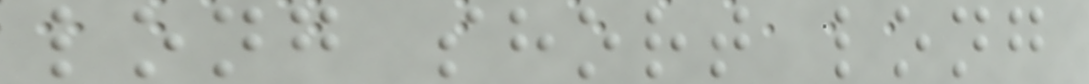long short long
